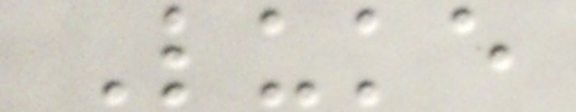Luke
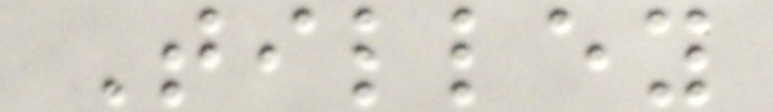Tilley
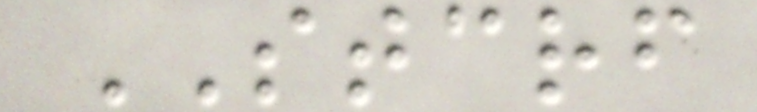STCRF
